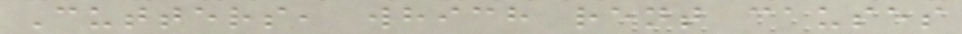Cutters, which rent causes
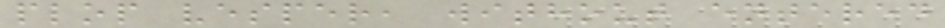plop vesper, without entered
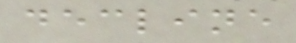decline
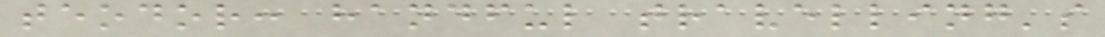teodor: handful travelling's
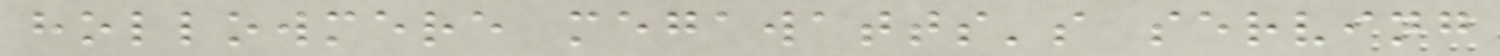hollowmere megawatts's serving
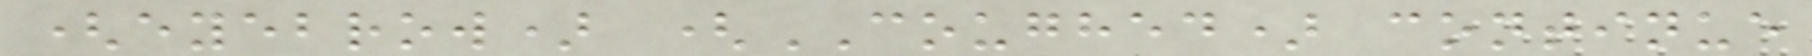(eyebrow) (COUGHED) continue
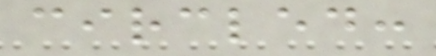circled:
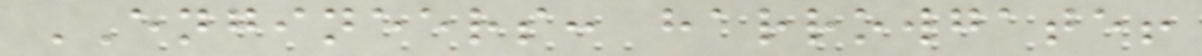ENGINEERS: harrowgate!
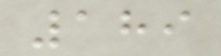189
